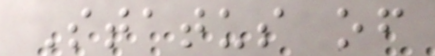Status of
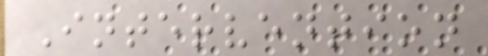Intervention
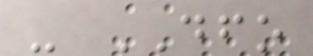- DFO
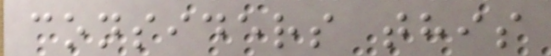considers this
